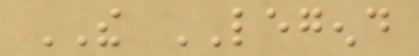THE LEGEND
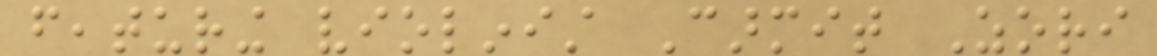featuring violinist Carmit Zori
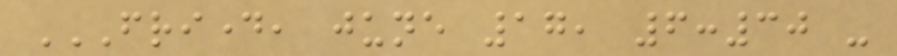FRIDAY, JUNE 17, 6:30 -
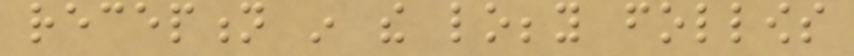reception in the lobby follows
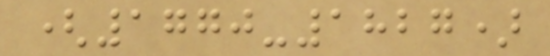(1770-1827)
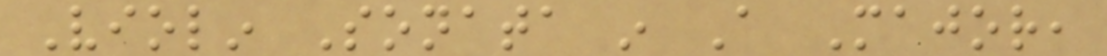Violin Sonata in A Major,
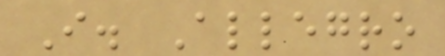I. Allegro
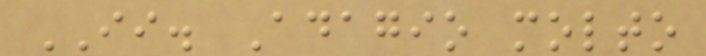II. Adagio molto
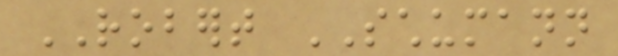ROBERT SCHUMANN
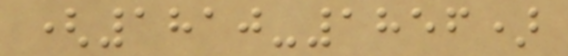(1810-1856)
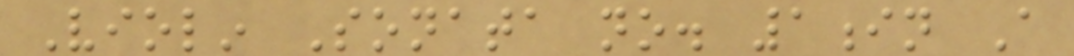Violin Sonata no. 1in A
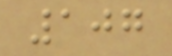107
